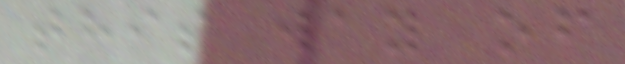this way of
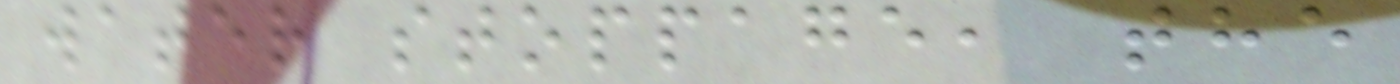water stoppage, the
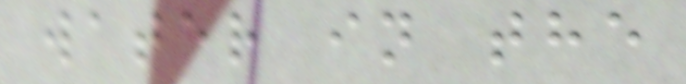water in the
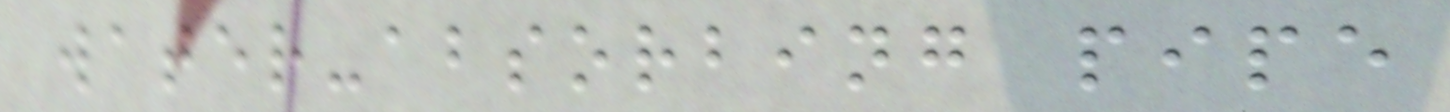water-absorbing pipe
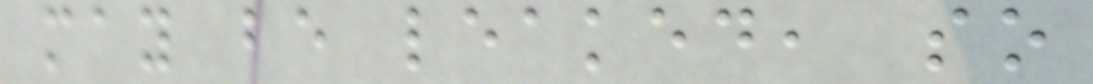may be leaked, so
